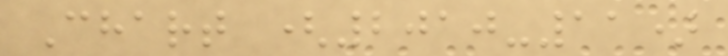Chart (2010-11)
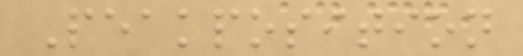Peakposition
